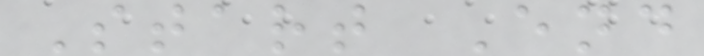Start End
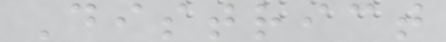District
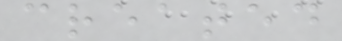created
